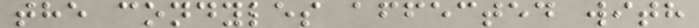the condyles affected with
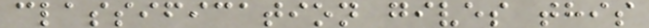classification gives this
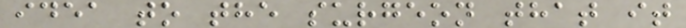idea to the surgeon that it
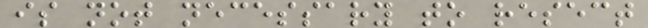is not necessary to resect
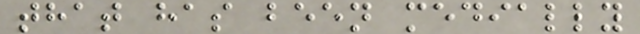that has been medially
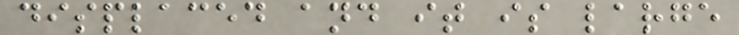displaced and it is large
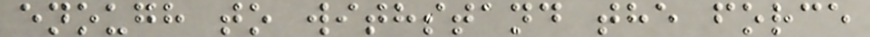enough to withstand the force
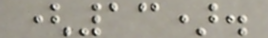(13).
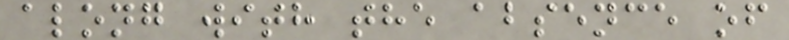along with the absence of
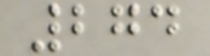274
